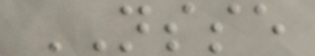NSSE
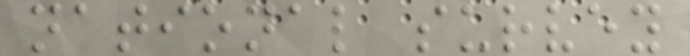national survey
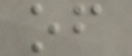of
